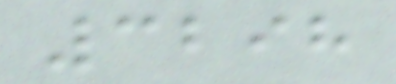3298
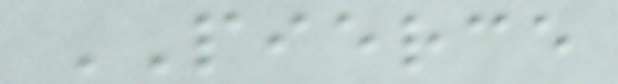PIERCE
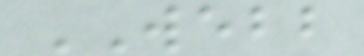WEBB
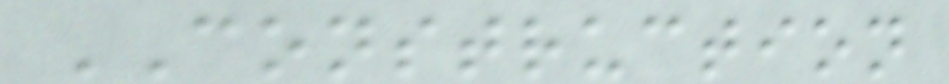CONSTRUCTION
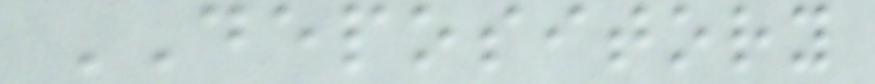DEPOSITORY
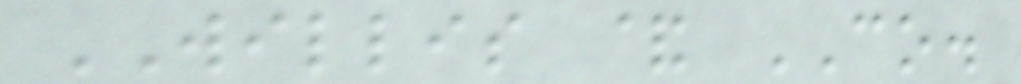WILLIS & CO.
